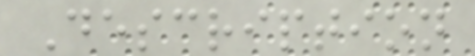Description
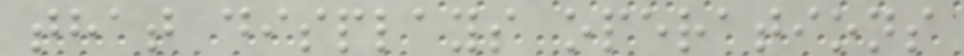that displays operations
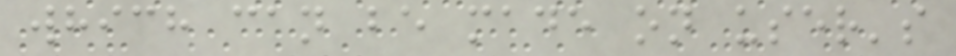which can be made on user's
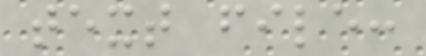text file:
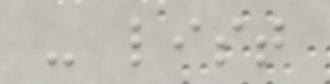- list
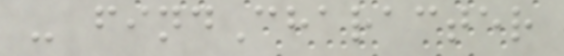- findCharacter
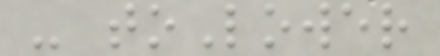- toLower
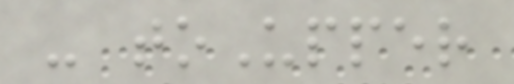- toUpper
